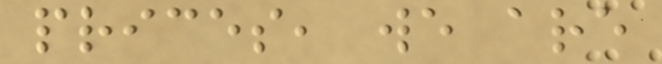prices, we are
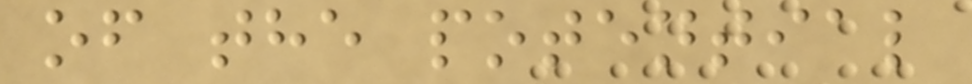of the potential
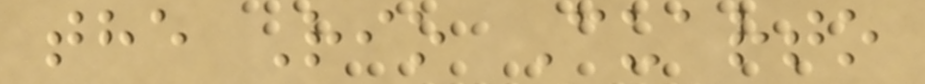the Rio Cuarto
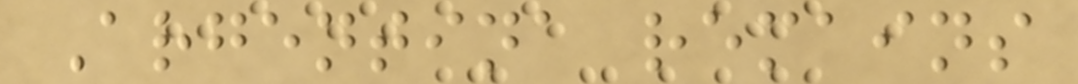Argentina remains
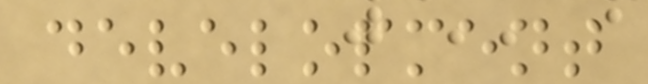development
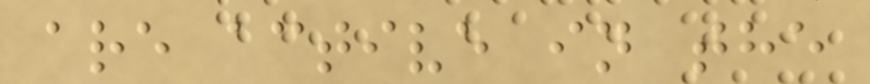are active in the
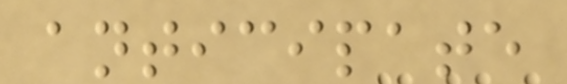anticipate
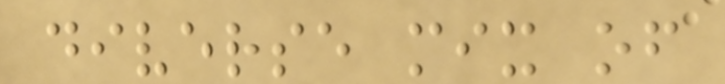diverse mix of
